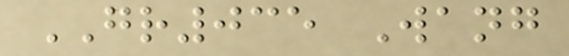GR035 Wang
